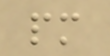pm
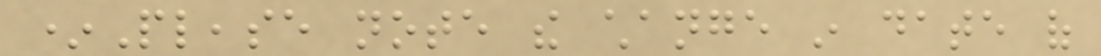*Please note the change in date of
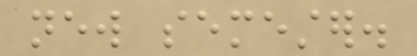new semester.
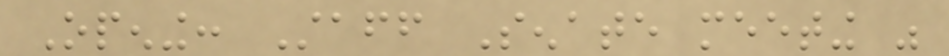Opening: Staff Senate meeting was
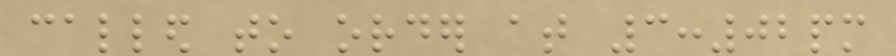called to order at 3:02pm
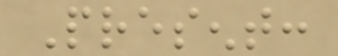Present:
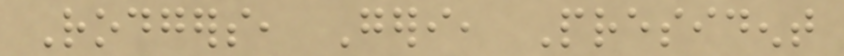Rodgers, Geri, President
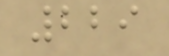229
